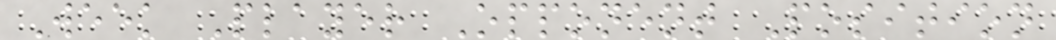Week Player Opponent Position
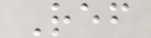Ref
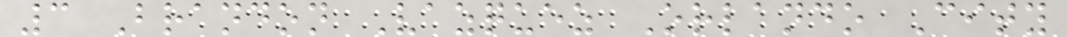3 Brandon Vazquez Orlando City
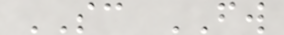SC FW
